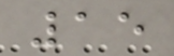15
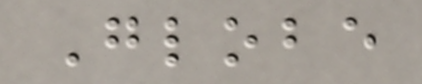Globe
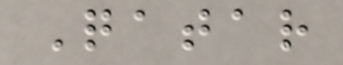Qatar
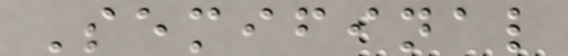Semifinal
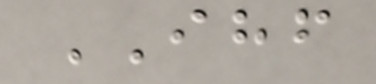IHF
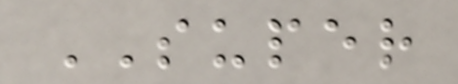SUPER
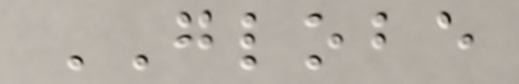GLOBE
